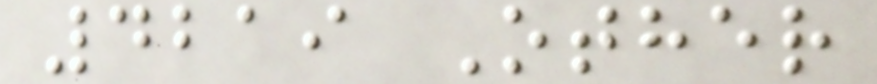4219 Other
